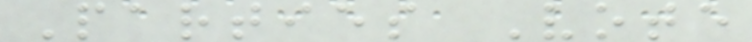Parties Vote
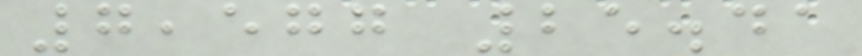7,577 25.41
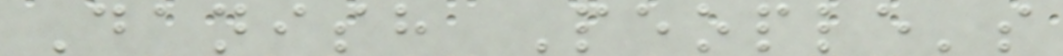Danish People's
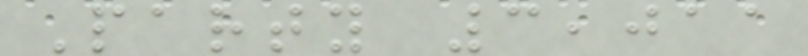Party 3,011
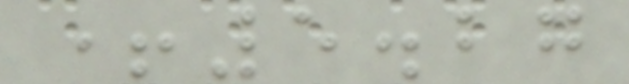+5.27
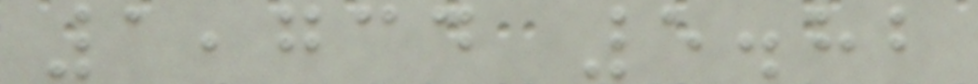1,734 5.82
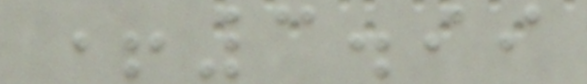+3.99
